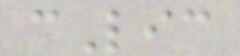cLic
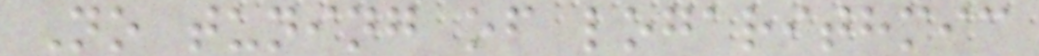No tuning of logarithmic
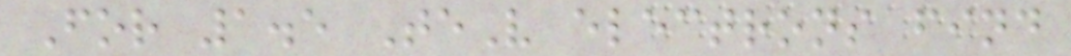For 1.5 TeV electrons find
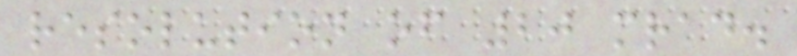resolution of 20 mrad.
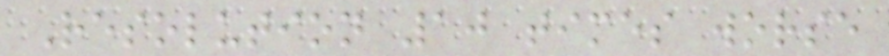Resolution 10 times worse
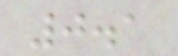0.1
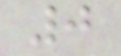0
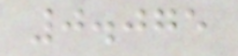0.075
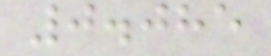0.085
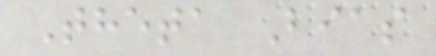Theta Bias
